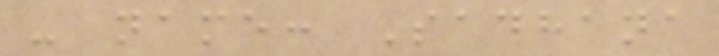- name: Sadhana
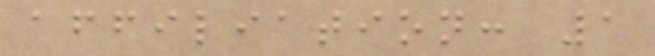affiliation: 1
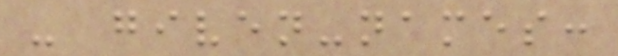- given-names:
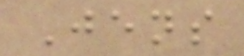Jens
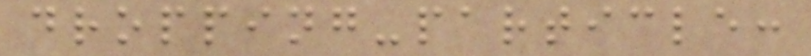dropping-particle:
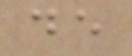de
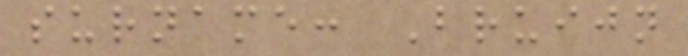surname: Bruijn
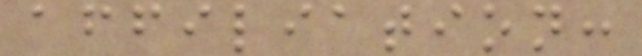affiliation:
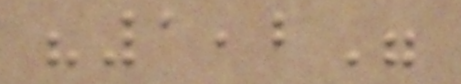"1,2"
